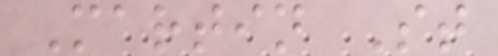Martin St
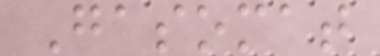Gasomat
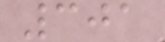301
